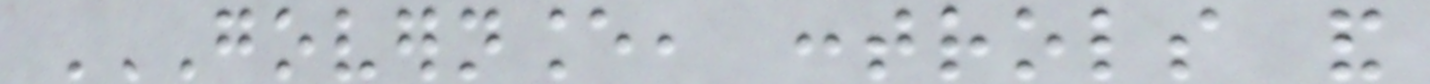GOVERNANCE, CONTROLS AND
